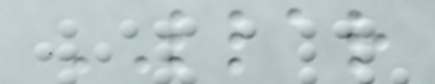LLAR
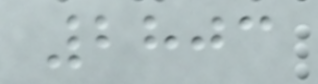2803
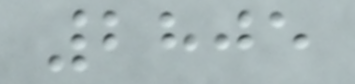2805
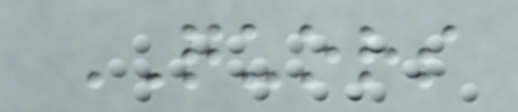QUORS
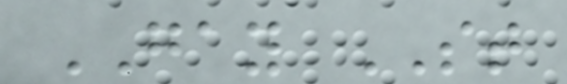GAY ST
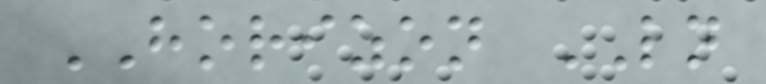HORIZON LN
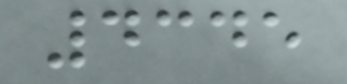4345
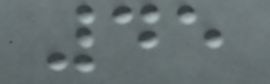45
